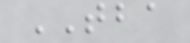TBA
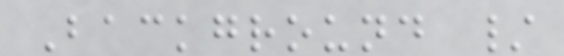Background /
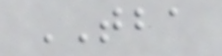TBA
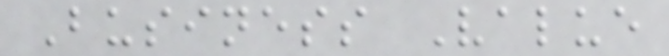Business Value
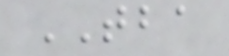TBA
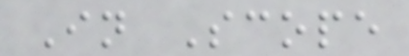In Scope
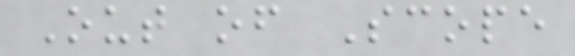Out of Scope
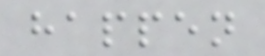happen
